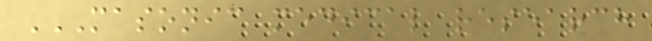MASONIC MEDICAL RESEARCH
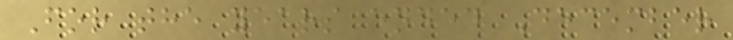For the years ended December
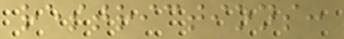restrictions:
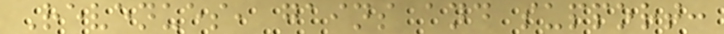Revenues, gains and support:
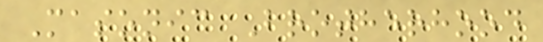Masonic Brotherhood
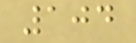104
